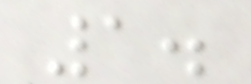1.
